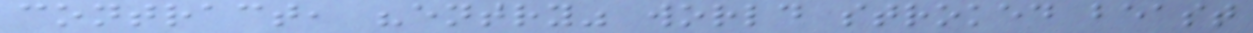contract, "entry" world stroked beast
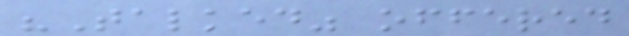"Talked" offered
